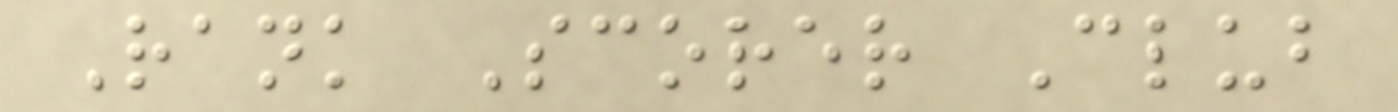Rank Scorer Club
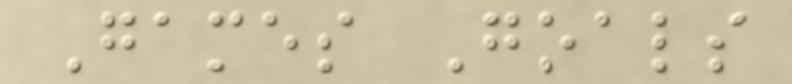Games Goals
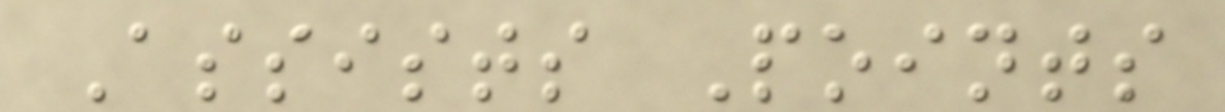Assists Points
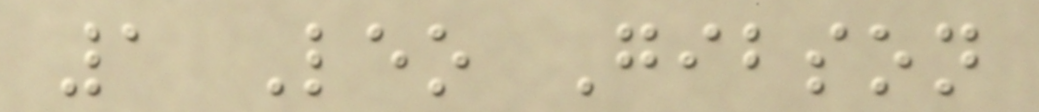1 Leo Gibson
